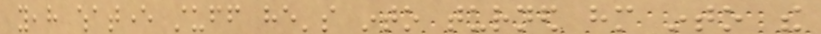yeah whatever stuff he's into turned him into the
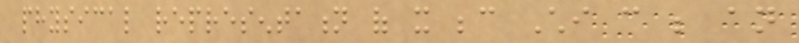physical representation of it because Chi can be an
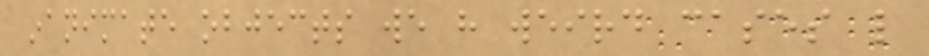inanimate objects we have weird cases like
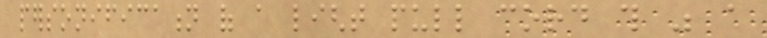personification of a light pull cord this was a
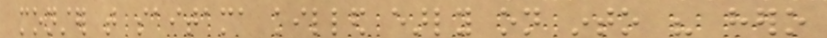monster that saitama killed early on into his hero
